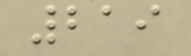219
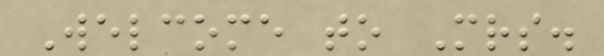Welcome to Mrs.
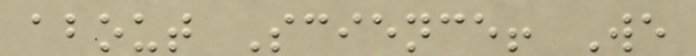about Science! We
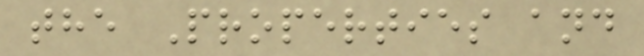the Properties and
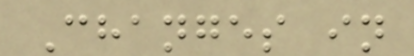Changes in
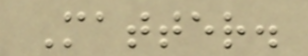Matter.
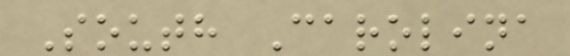South Carolina
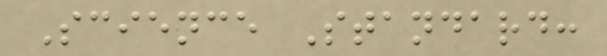Science Standard:
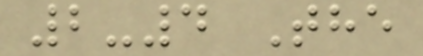2-4 The
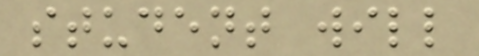student will
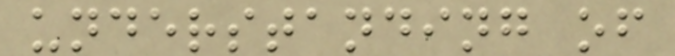understanding of
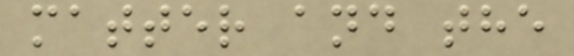matter and the
